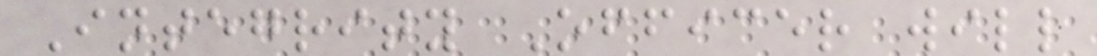Integrity Officer will
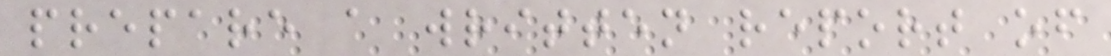prepare a written report of
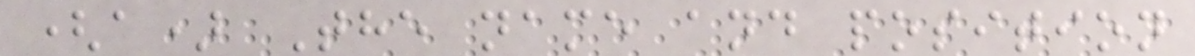(a) The name and position
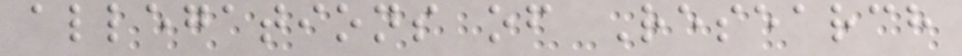allegations of Research
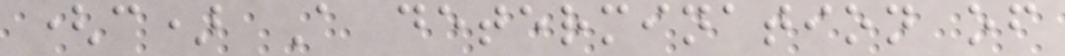(c) A determination of
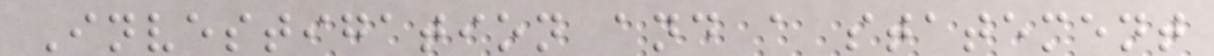Investigation and a statement
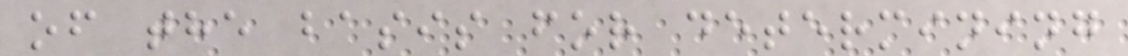of the basis for determining
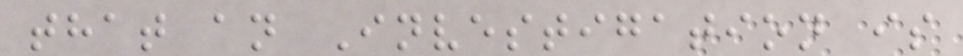that an Investigation is
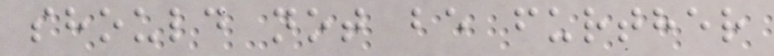should not be further
